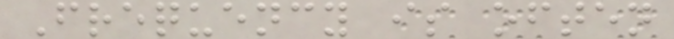Frequency is often
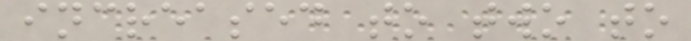increased to two to
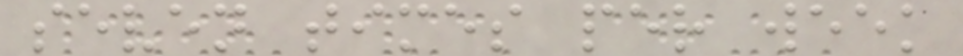seven times per week
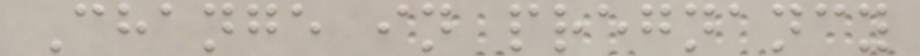Change in pregnancy
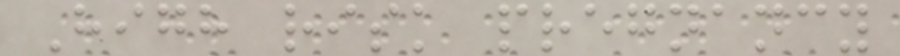High risk pregnancy
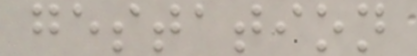gestation
